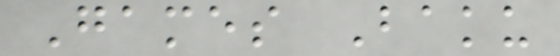Games Baku
